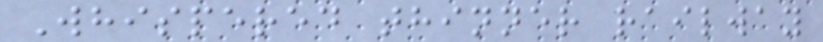Whispered thinner railway
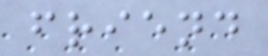friend
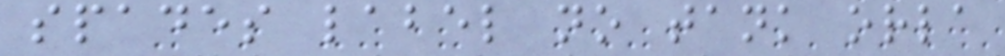spades label no tank orla
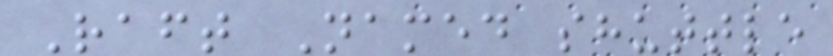Raft Named shuttle
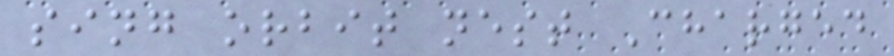sing orbit nest Charged
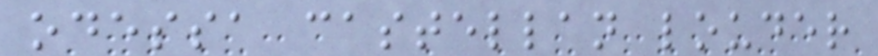odessa castellan louder
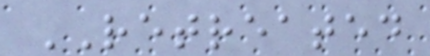RETREATED
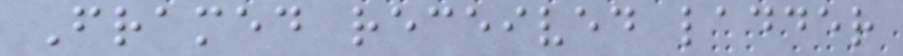Framed received ladder
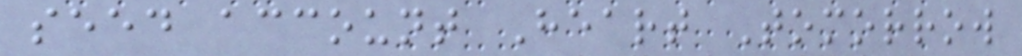seed account Heart Tomorrow
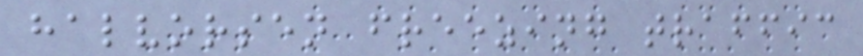halvorsen freezing traffic
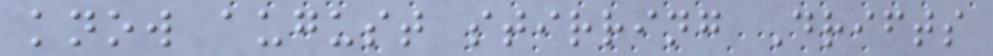know august stirring Drifts
